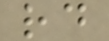rd
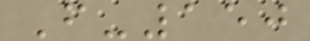F-150
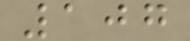107
